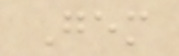Gem
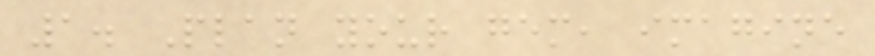1. Plan your gem, imagine
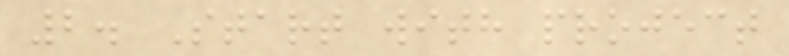2. Start with project
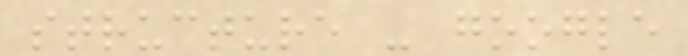structure - google
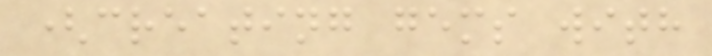(creating gems with
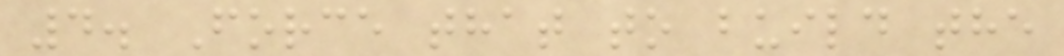4. Force that to build the
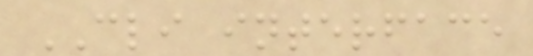CLI interface
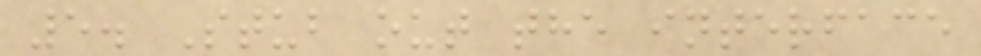5. Stub out the interface
